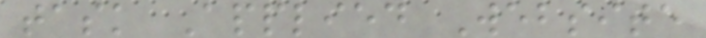task Applied Website
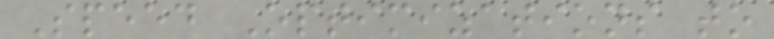Speed Optimizations to
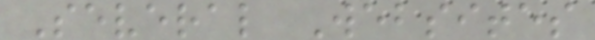Several Websites
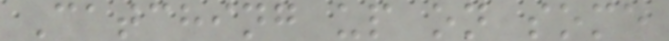Catching up on some
